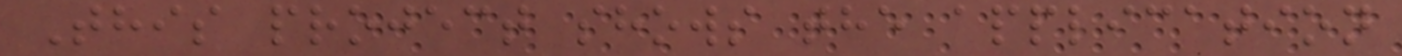This project shows the application
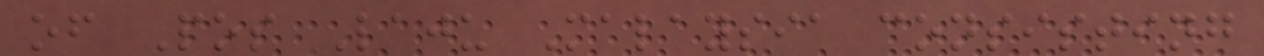of Pos Laju Malaysia consisting
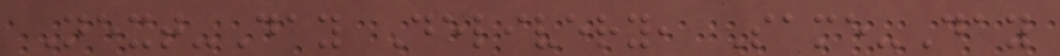Next-Day Delivery, Same-Day
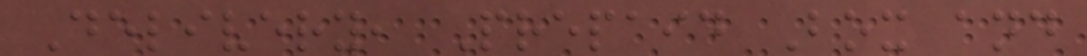Delivery, Prepaid Box and
